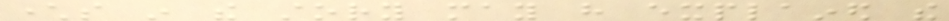characters in the story may have explained the
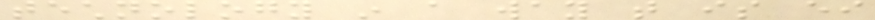technology in a way that is either
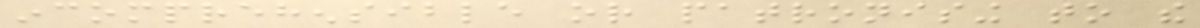incomprehensible or patronising to the
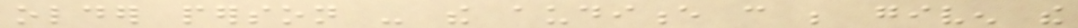older person - the audience can be given the
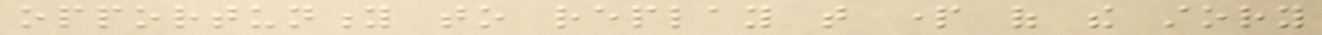opportunity to replay that part of the story
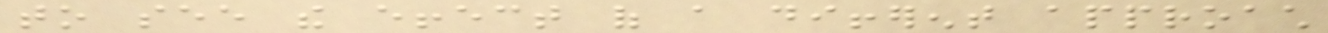to see the effect of a different approach
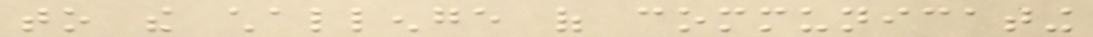to the challenge of communicating
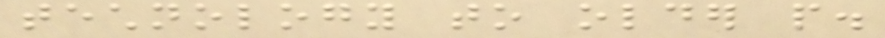technology to older people.
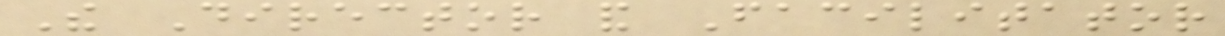The Director and Facilitator
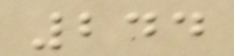244
